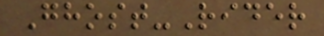Ghost-Rider
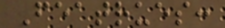Featrues:
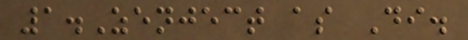1.Zenject as Di.
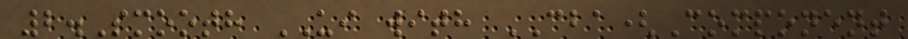2.Smooth UI with CBA(Component
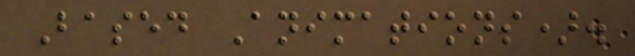Based Animations).
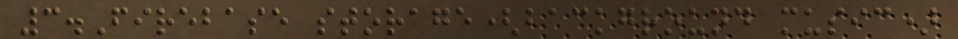3.Firebase storage(background music)
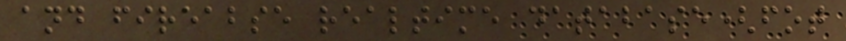and fireabse realtime database(fot
